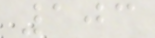103
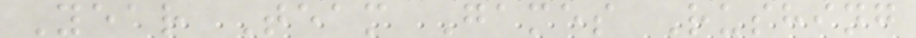Year Team Games Rushing
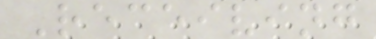Receiving
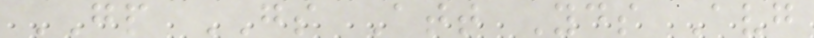GP GS Att Yds Avg
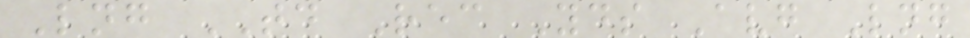Lng TD Rec Yds Avg Lng
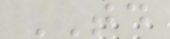TD
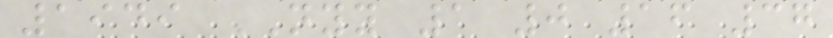1949 NYY 1 0 16 37
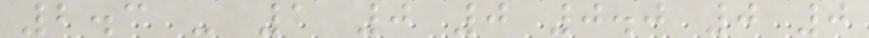2.3 - 1 0 0 0.0 0 0
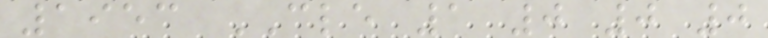1953 CLE 1 0 0 0
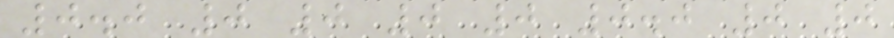0.0 0 0 0 0 0.0 0 0
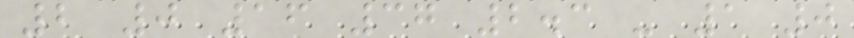2 0 16 37 2.3 - 1 0
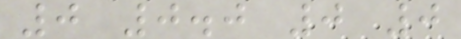0 0.0 0 0
